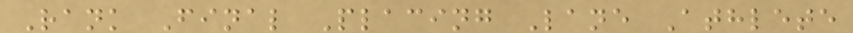Rank Final Placing Lane Athlete
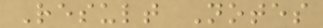Result Notes
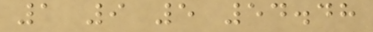1 9 5 54.48
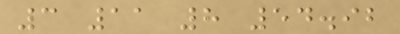3 11 8 54.92
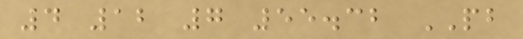4 12 7 55.32 PB
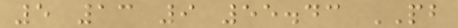5 13 9 55.43 PB
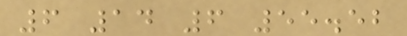6 14 6 55.52
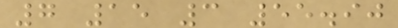7 15 3 55.90
